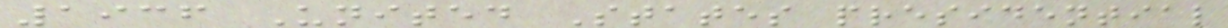1936 United States presidential
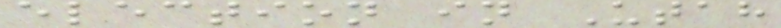election in Utah
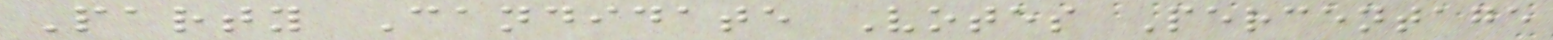Party Candidate Votes Percentage
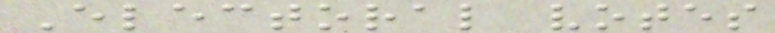Electoral votes
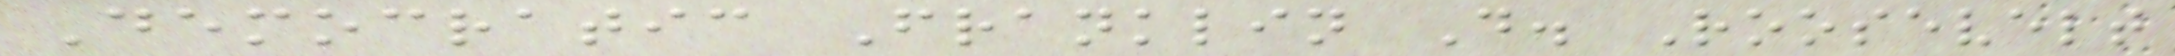Democratic Franklin D. Roosevelt
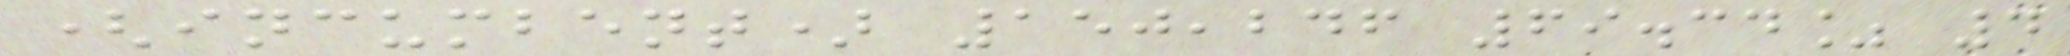(incumbent) 150,246 69.34% 4
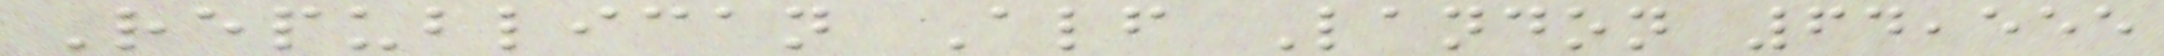Republican Alf Landon 64,555
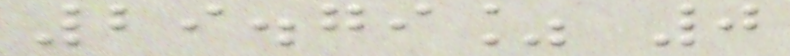29.79% 0
